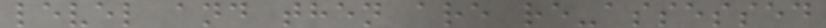level and then are re-assessed
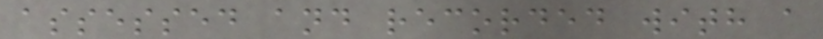assessed and recorded with a
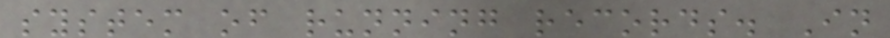system of running records. In
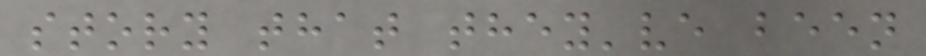story that they've been
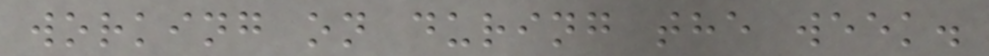working on during the week.
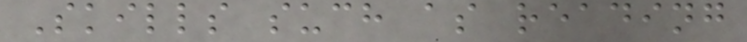Skills such as reading
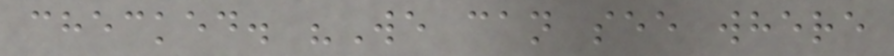checked. "We can see where
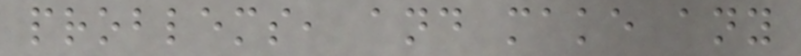problems, and make any
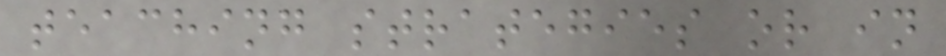teaching strategies or in
